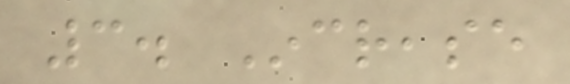3. Increase
